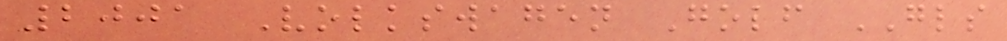2001 Volkswagen Golf GLS
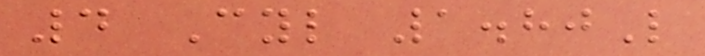4 Cyl 1.80L
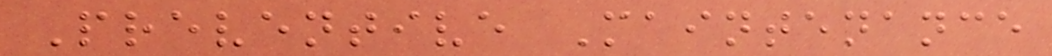Preventive Maintenance
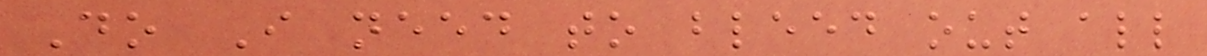Do I need to bleed out all
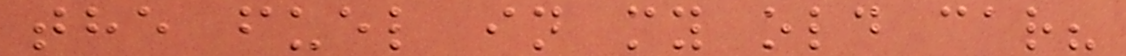the fuel in my old car?
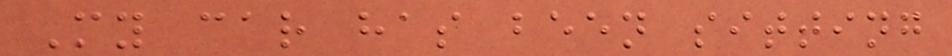My car has been sitting
